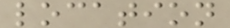location
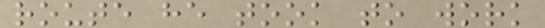route he took to work
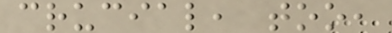crucial, too,
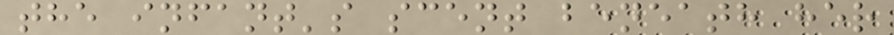the infant's scent beneath her
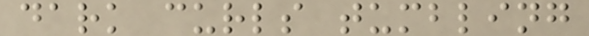dark curls tumbling
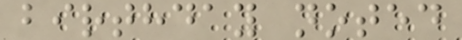birthday noted
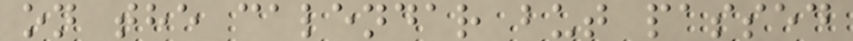on the calendar but passed
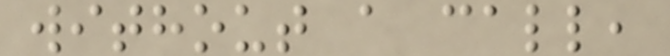without a call,
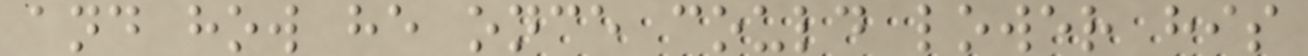and how he once could lower his
